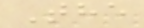The
